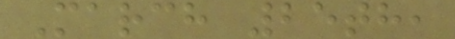March 25th,
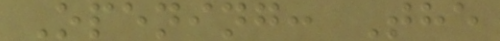Opening: The
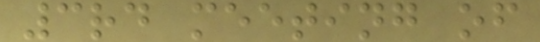3rd meeting of
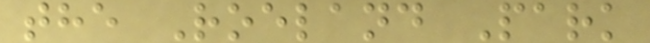the Roeland Park
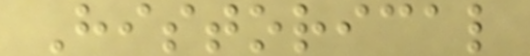Historical
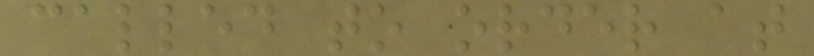called to order at
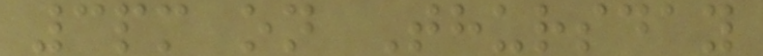3pm on Thursday
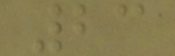23
